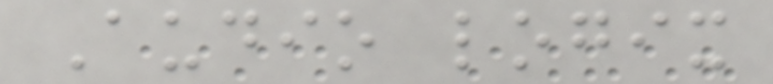Audio logix
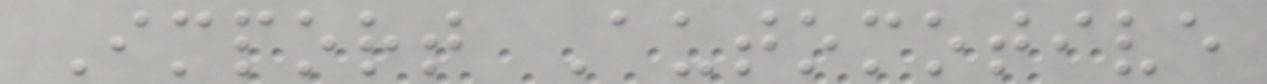Import Automotive
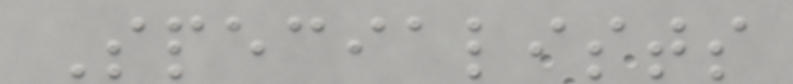Specialists
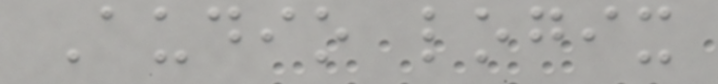Audio logix
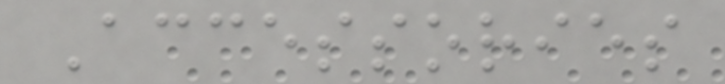Accessories
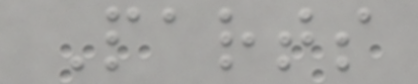Parts
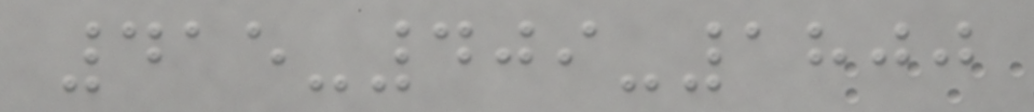415-409-1800
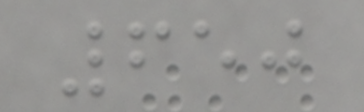650
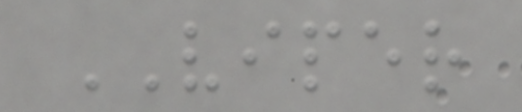VIPER
